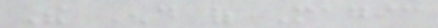The End of Magic
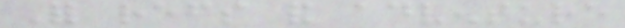For refs and adventure
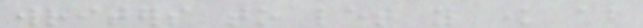writers to let you know about
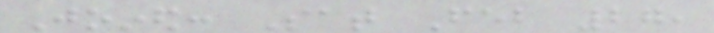Joined: Sat Feb 27,
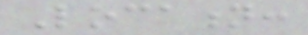Location:
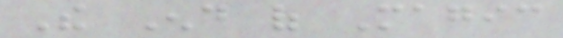The End of Magic
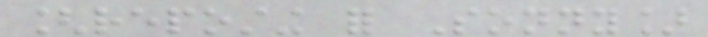[reposting for Sonny]
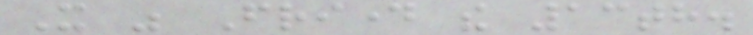It was Friday the 13th.
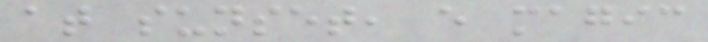at sunset, every magic
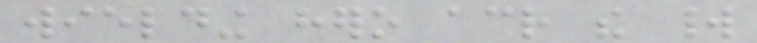wielding hero across the world
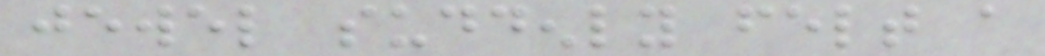jewel suddenly felt a
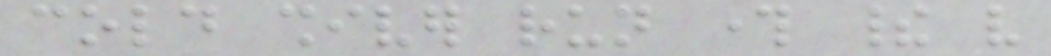cold shiver run through their very
